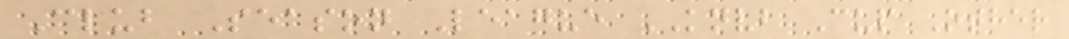Club Season League KNVB Cup Other
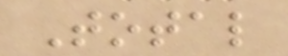Total
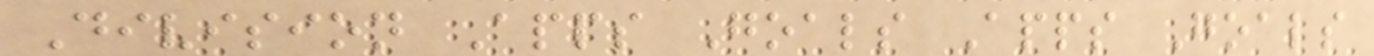Division Apps Goals Apps Goals
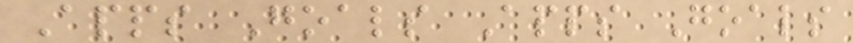Apps Goals Apps Goals
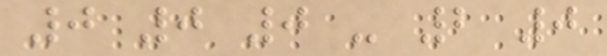0 0 0 - 2 0
